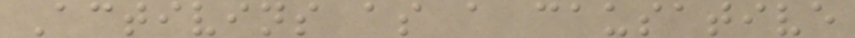Activins as a causative
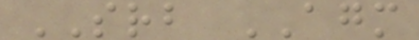SRB AGM
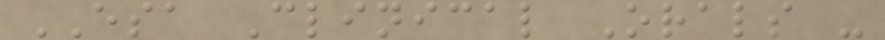ESA Clinical Orals -
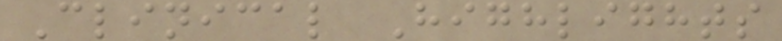Clinical Highlights
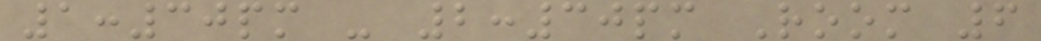1:30pm - 2:30pm Room 6
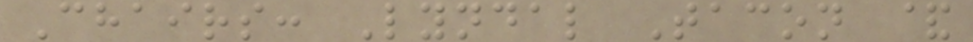Chairs: Lyndal Tacon &
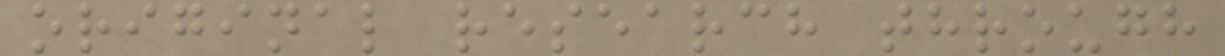original research through
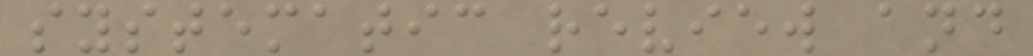systematic review and
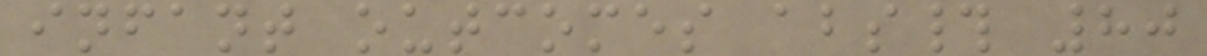infant outcomes abs# 80
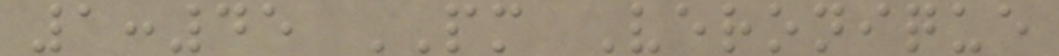1:45 PM Veronique
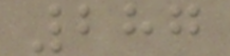287
